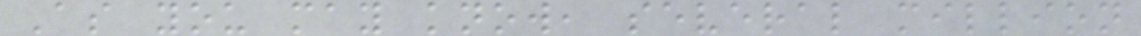As you may know, several million
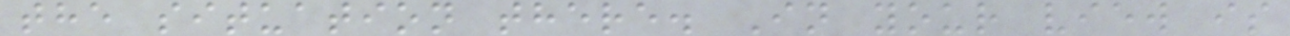the situation there. In your view is
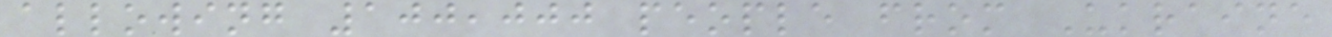allowing 100,000 people from Ukraine
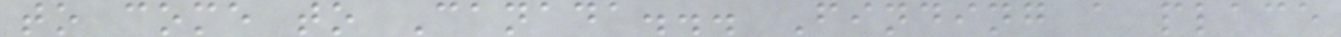to come to Canada... Finding a place
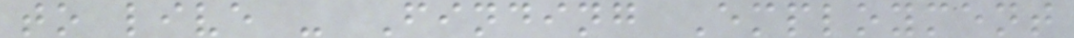to live - Finding Employment
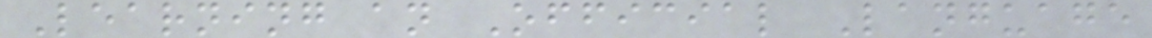Learning an Official Language
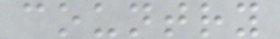country
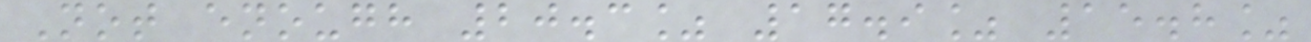Not enough 20.3% 17.9% 15.8%
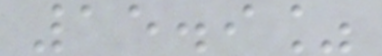15.9%
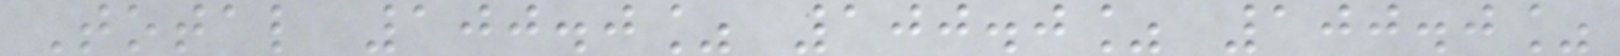Total 100.0% 100.0% 100.0%
